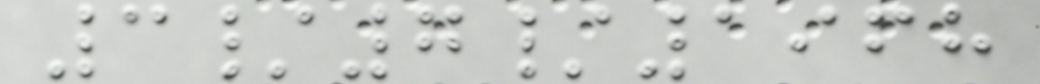3/7/1968
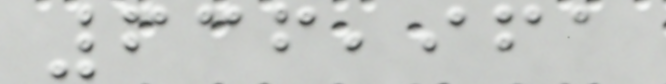636,961
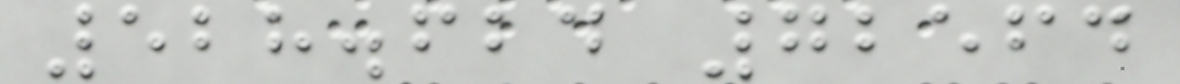528.624 72564
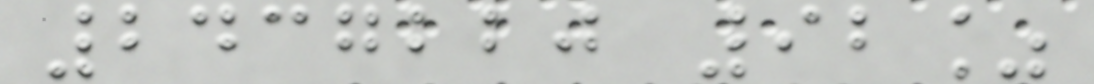2437220 92%
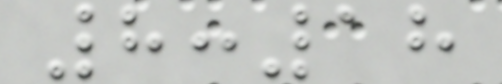8:18
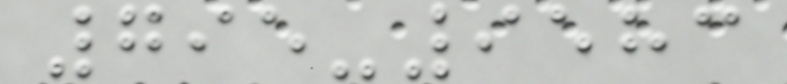795-9583
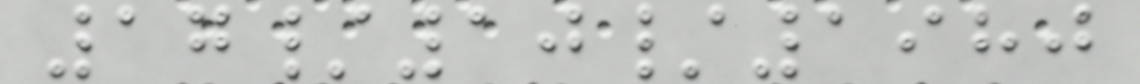17/10/1980
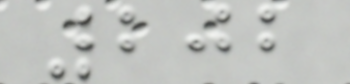202
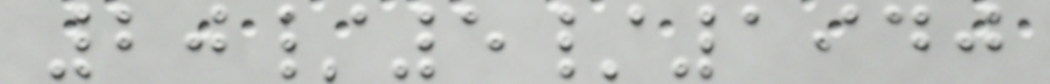20/5/1940
